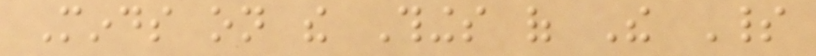Minds on the Things of The Spirit
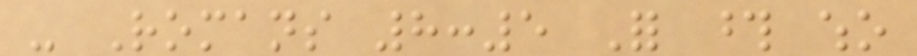- Romans 8:5 For those who
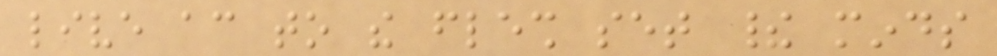live according to the flesh set their minds
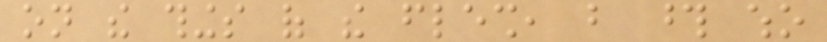on the things of the flesh, but those who
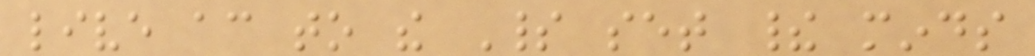live according to the Spirit set their minds
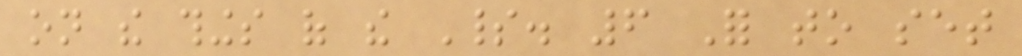on the things of the Spirit. 6 For to set
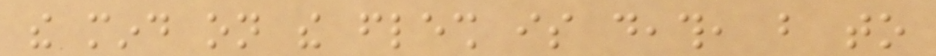the mind on the flesh is death, but to
